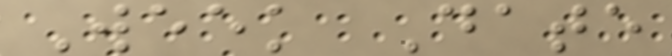Week Date
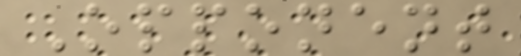Opponent
